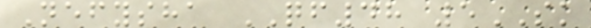Nefysha QF48 5SK
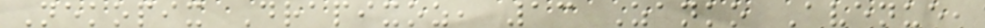Nekopix Drapixoz, 13 Zanko Avenue,
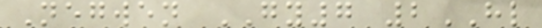Negwen GY7 2HL
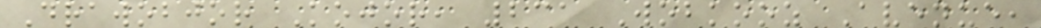Drawobjor Kojor, 231 Wobkooz Avenue,
